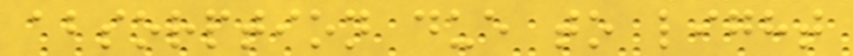absorption due to light
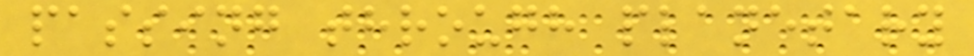passing through planetary
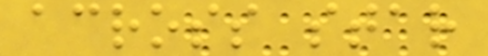across star
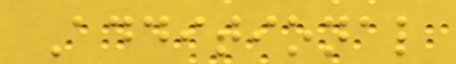Additional
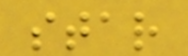star
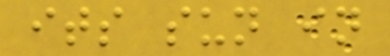its sun in
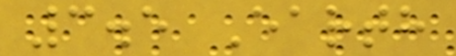3.5 Earth
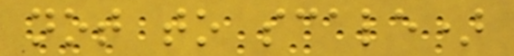not to scale)
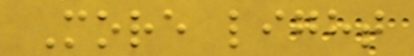More light
